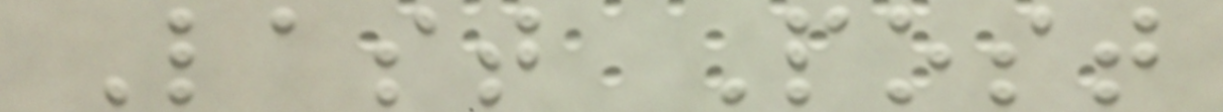Last Post
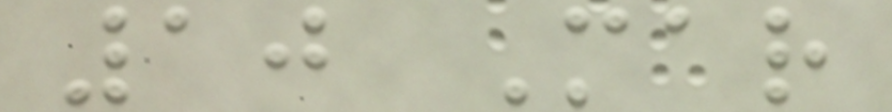10 Mar
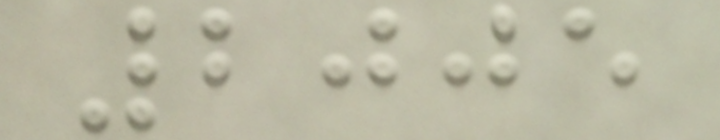2005
